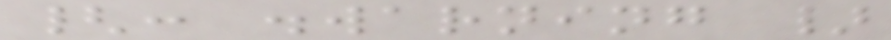{: .warning }
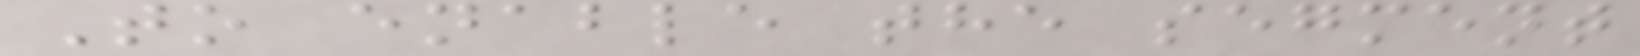To enable the segment
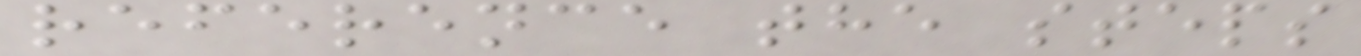reference the steps
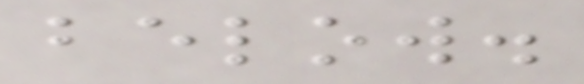below.
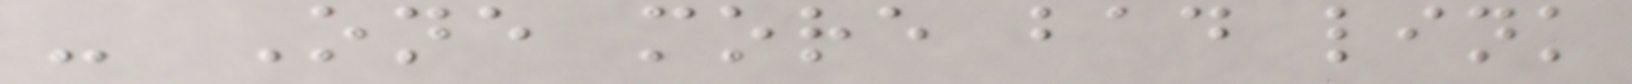- One more bad link
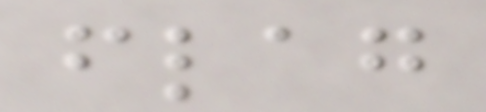flag
